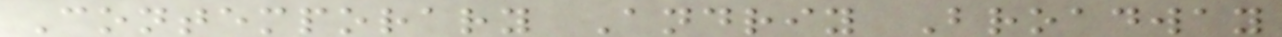Contemporary Andriy Broadway
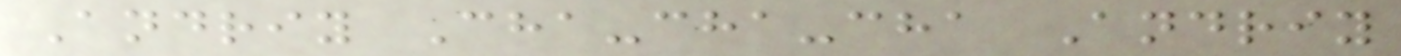Andriy Cha-cha-cha Andriy
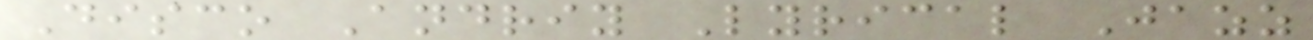Disco Andriy Lyrical Jazz
